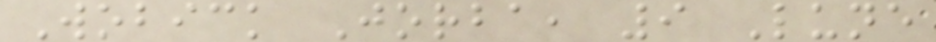Wobick Jorba, 9 Lune
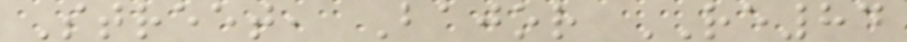Street, Bajor RE84
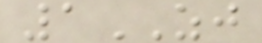1ZJ
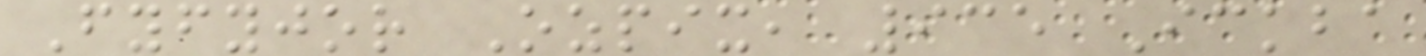Fyfyjor Ozpix, 935 Ickba
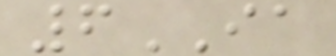6IA
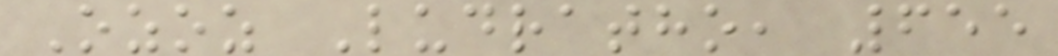Ozoz Ludratho, 655
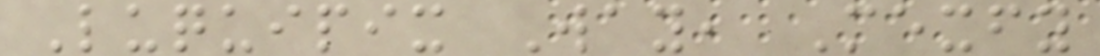Luquipix Way, Mexfy
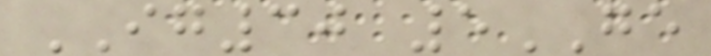IG30 5GE
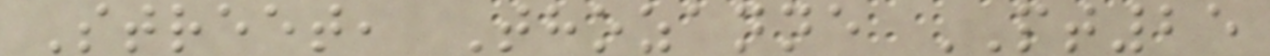Street, Thozanne PT25
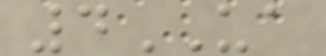4UA
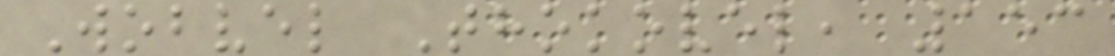Wobvel Thokovel, 153
